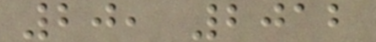20, 2012
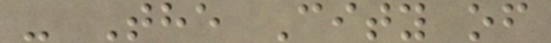- The City of
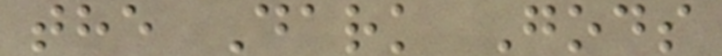the Dark Gods
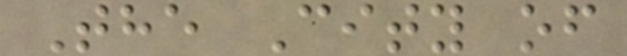The City of
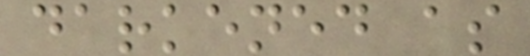darkened as
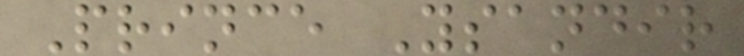Prince Ysandir
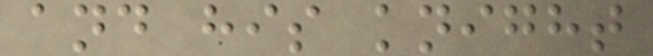and his knight
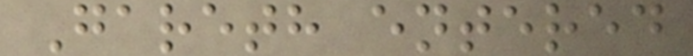Gareth entered
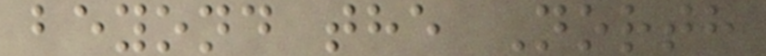beyond the North
